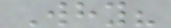Why?
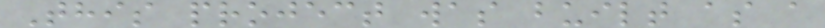This project was built as a
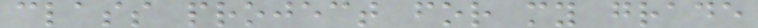class project for my grade
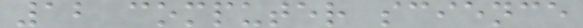12 computer science
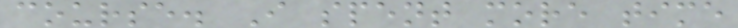course. I spent more time
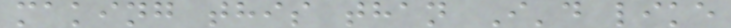making this than I'd like
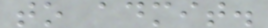to admit.
